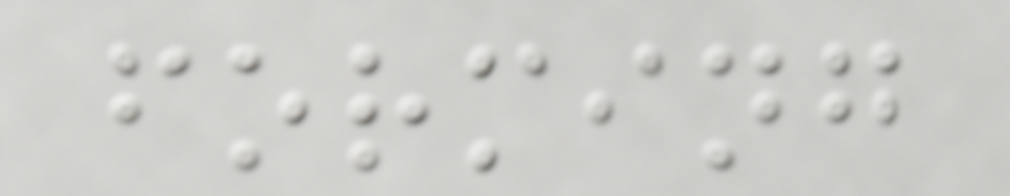forming
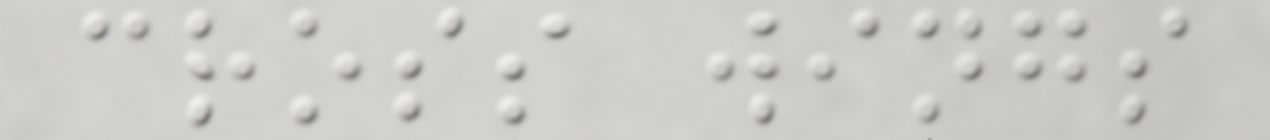cross wings
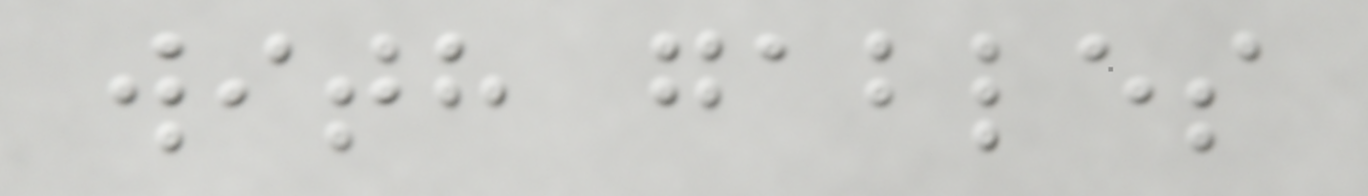with gables
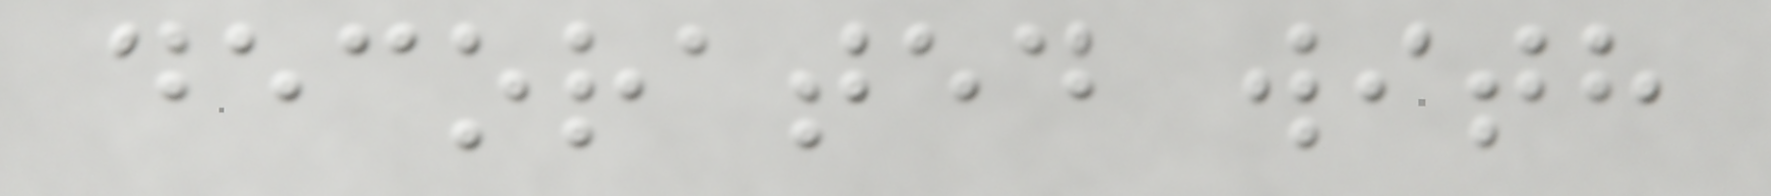decorated with
